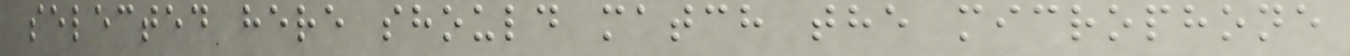selected here should match the microphone
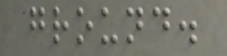ground.
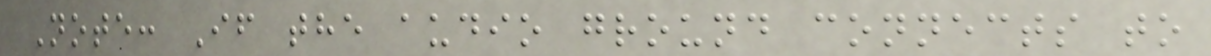Note: If the audio ground connects to
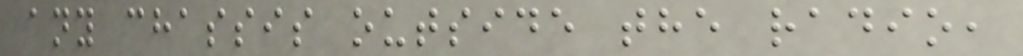any chassis outside the radio,
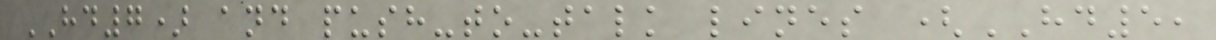HD7) and push-to-talk lines (HD5,
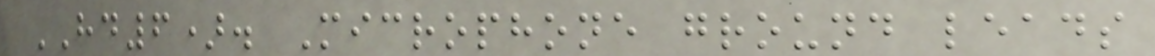HD6). Microphone ground leads
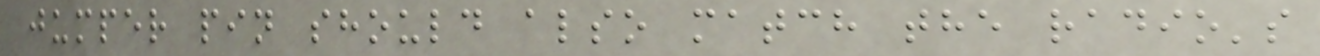jumper pin should also match the radio's
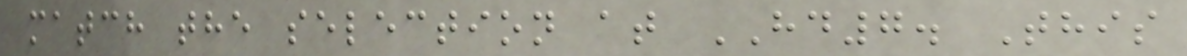match the selection at HD7. This
